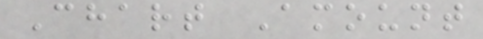Chart Amount
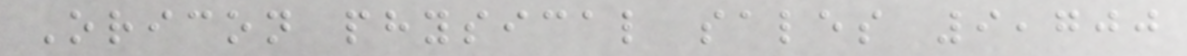Oricon physical sales 9,700
